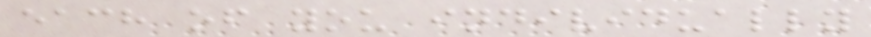each of you individually
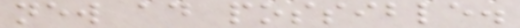new ad possible.
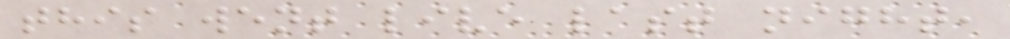this went live last night,
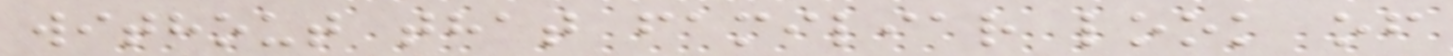without that familiar look of
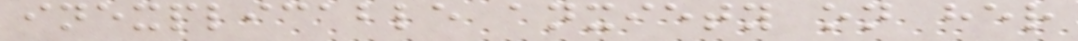inexplicable anxiety on her
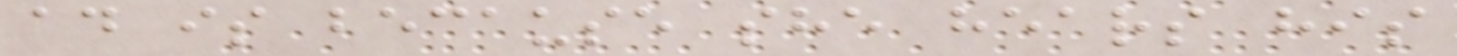ad is because she hears his
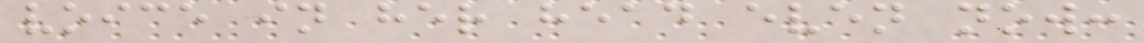voice in her head even now:
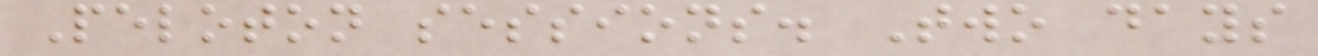Peloton sessions. Two days
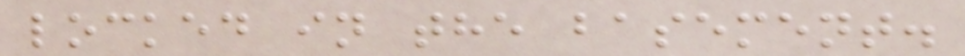locked in the basement.
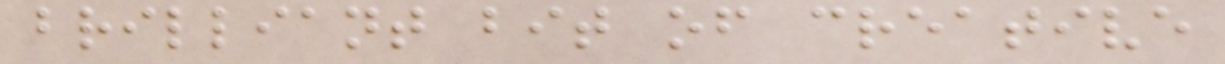brilliant bit of creative
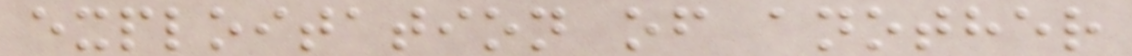exploitation of another
